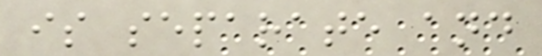is separate and
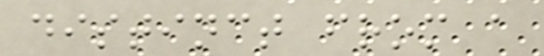distinct from a
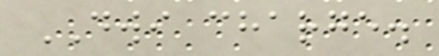DWI charge.
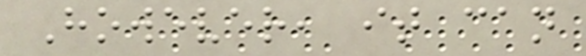However, it can
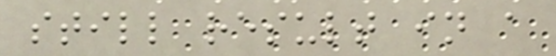still result in a
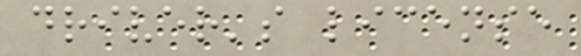driver's license
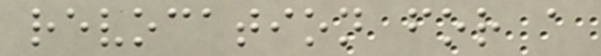revocation for a
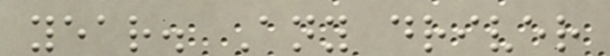year. Any driver
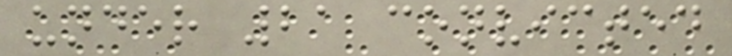under 21 convicted
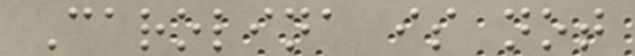Carolina is not
